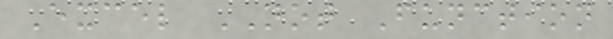Excel NOT Function
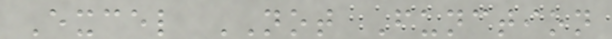Excel NOT Function
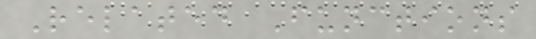Related Functions
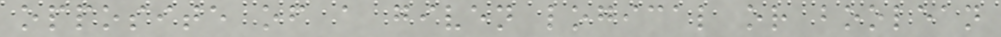opposite of a given logical or boolean
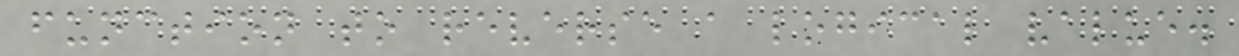function to reverse a logical value.
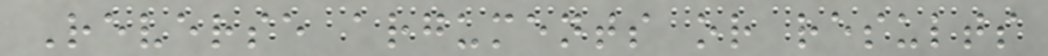Reverse arguments or results
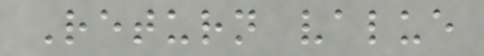Return value
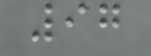97
